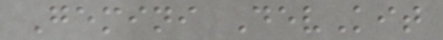Gemini DevKit
